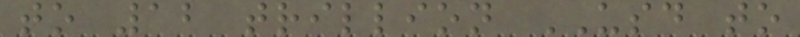to 12 trillion USD to
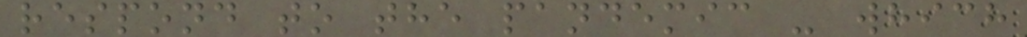respond to the pandemic - which
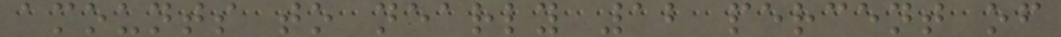amounts to nearly 12 percent of
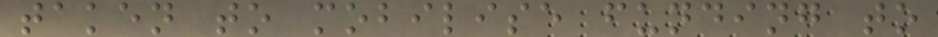taken to mobilise funding to
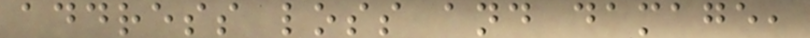address loss and damage,
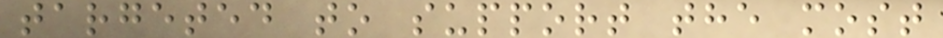targeted to support the most
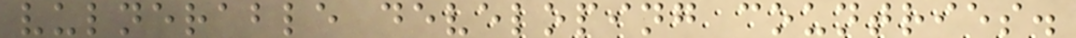vulnerable developing countries.
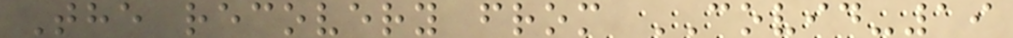The recovery from COVID-19
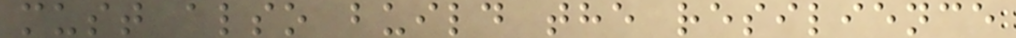must also build the resilience
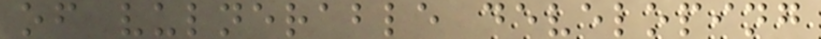of vulnerable developing
